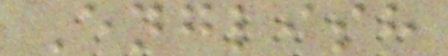English
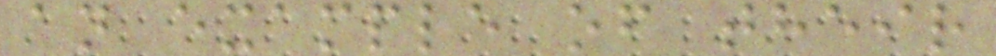an example of their
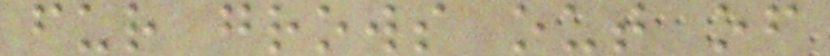fur grows out of
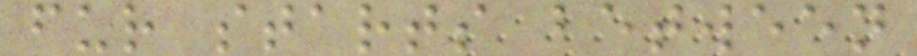fur starts between
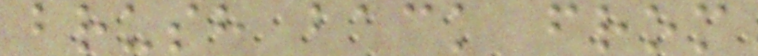brush back from
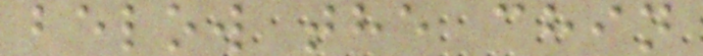below the chin
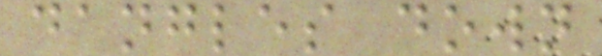dangles down
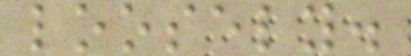loosely.
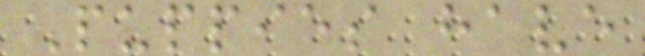Puppies have
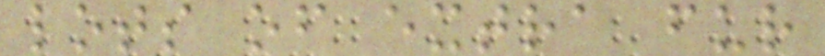lots of extra fur
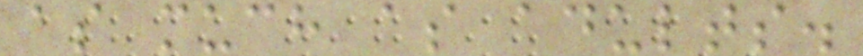as much as adults.
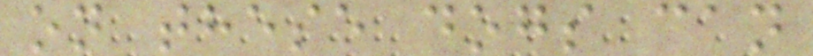on these dogs can
